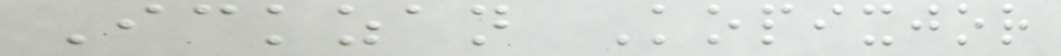Ickzan Kopixjor
